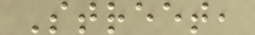Street,
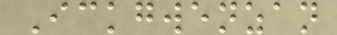Ickgwenzan
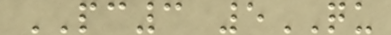PC3 5QU
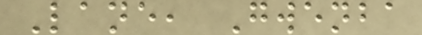Lane, Gwenba
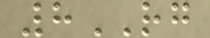8RG
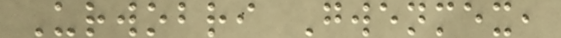Urwobri Gwenmex,
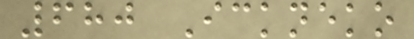680 Ickneko
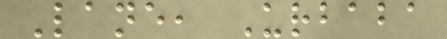Lane, Urbaba
